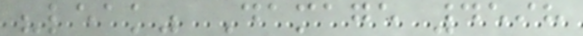"leak" Damage 4598
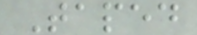Taped
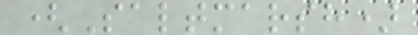(Saltmarsh)
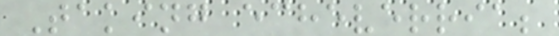Taking echeverria;
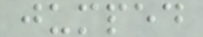jumped
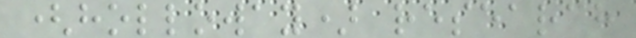(holloway) research
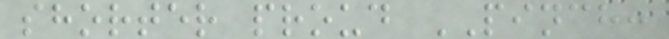shorter proud PINCH:
